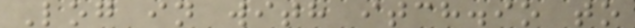Log in with itch.io to
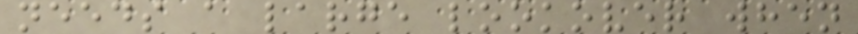needs a large lookover when
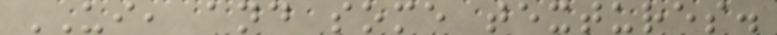UI, and some textures.
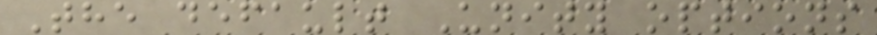The default Unity options
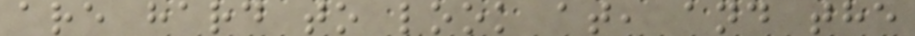are hard to look at, and the
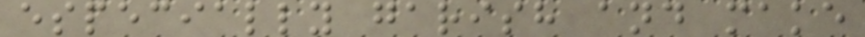especially garish and make
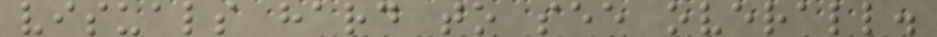visuals hard to see overall.
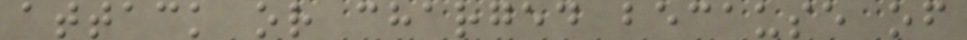attack or charged because of
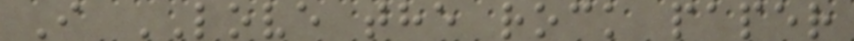I LOVE the rock paper
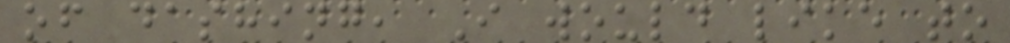of dashing, I would like to
